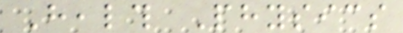Health Physics
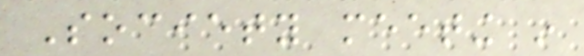Society meeting in
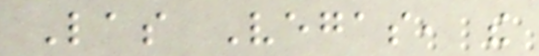Las Vegas, the
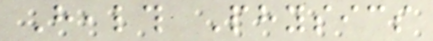Health Physics
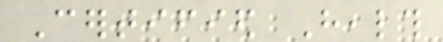Certified Health
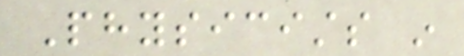Physicists in
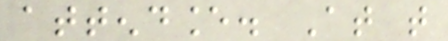attendance. At that
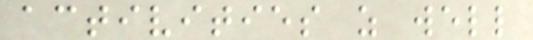activities as well
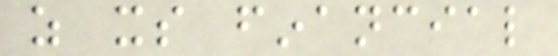as its financial
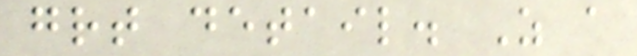great detail. As a
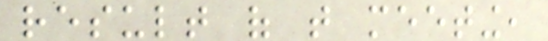result of that meeting,
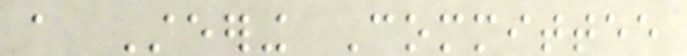a Steering Committee
